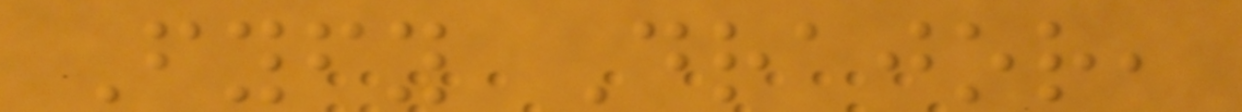Fyfy Drajor,
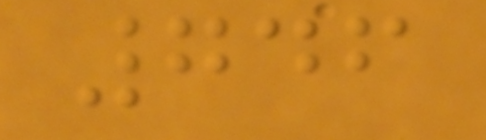746
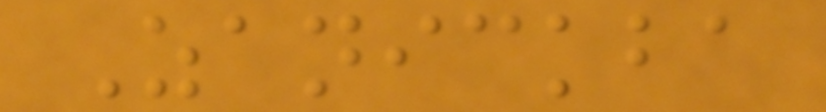Zanickba
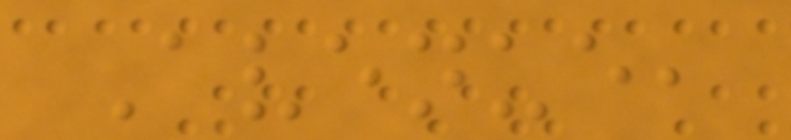Avenue,
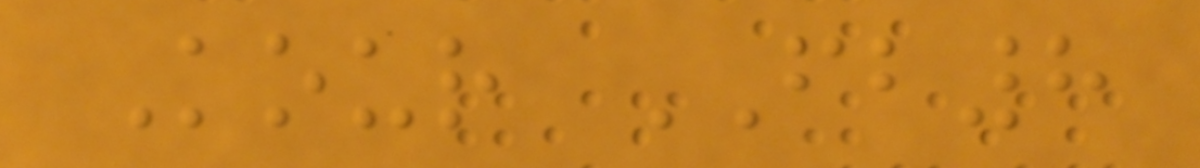Kour FB8
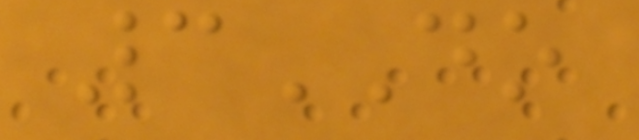3DO
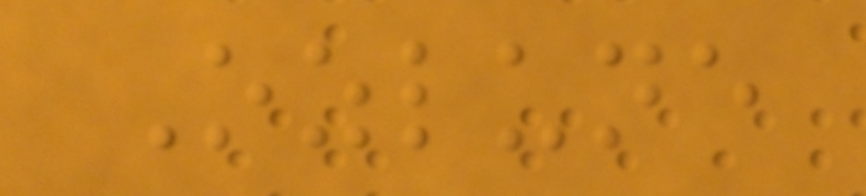Ozlune
